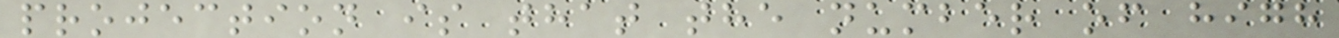projection is that the number of high
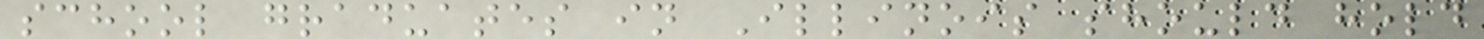school graduates in Illinois should hold
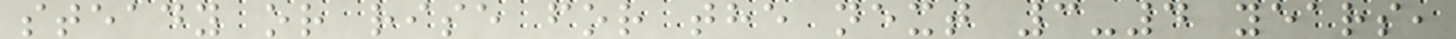steady or rise for the next 3-4 years,
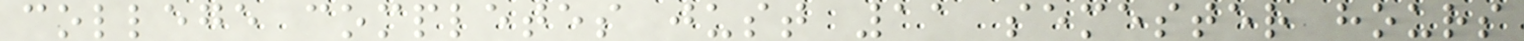college completes just 11 semester hours
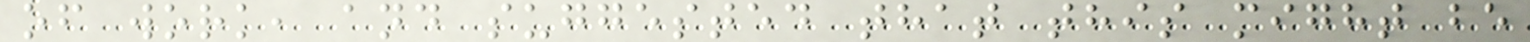of work, and suggested that this might be
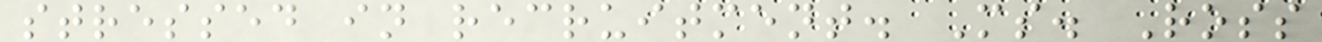stressed in recruitment. Ms. Ross
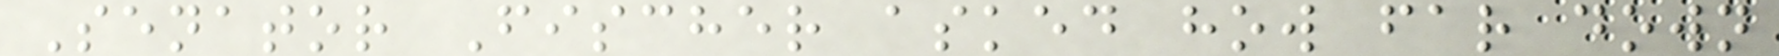Senator Fischer asked how far down
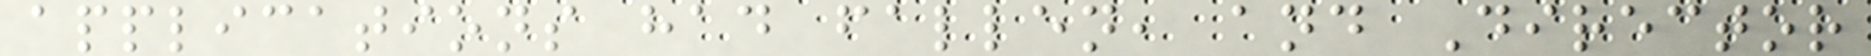applications had fallen, and Director
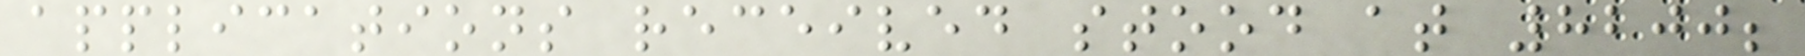applications received stood at 8200;
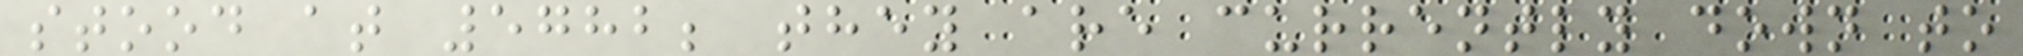stood at 5782; they are currently down to
